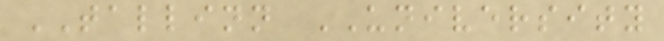TALLINN UNIVERSITY
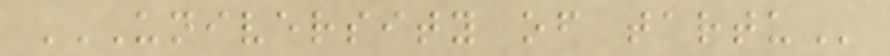UNIVERSITY OF TARTU
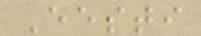Eesti
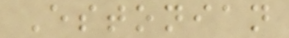Estonian
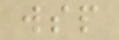wsp
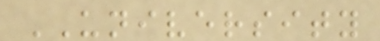UNIVERSITY
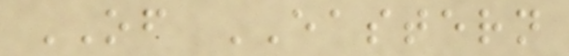OF EASTERN
